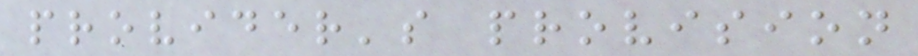provider's provision
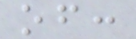of:
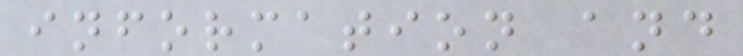information and
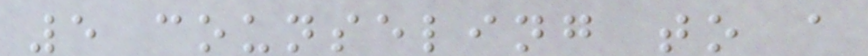5 counseling to a
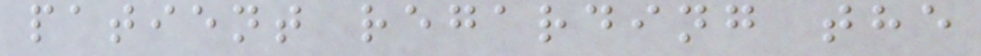patient regarding the
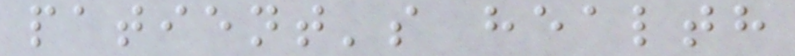patient's health
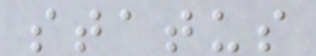status
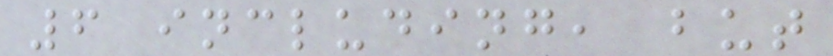6 including, but
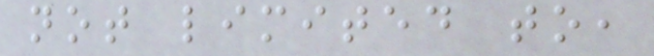not limited to,
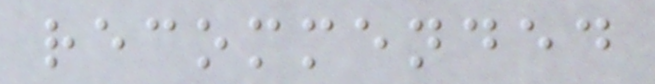recommended
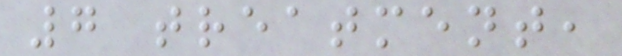7 treatment,
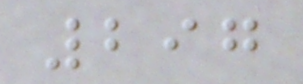297
